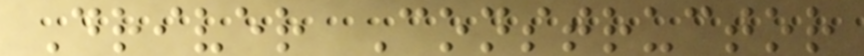Driver Constructor
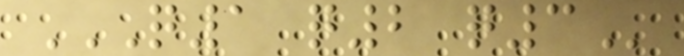Q1 Q2 Q3
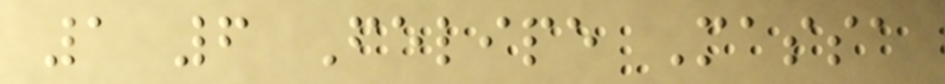1 6 Felipe Massa
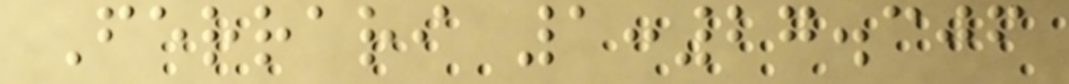Ferrari 1:27.306
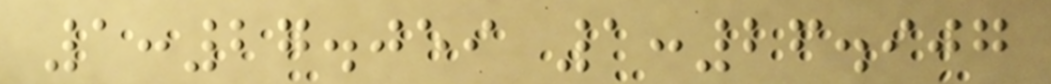1:27.059 1:26.907
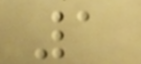1
